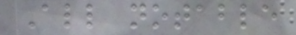All notable
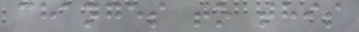changes to this
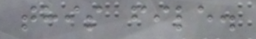this file.
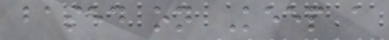based on Keep a
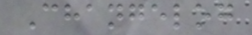Changelog
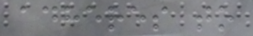adheres to
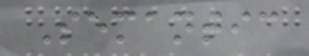Semantic
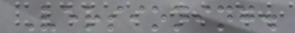Versioning.
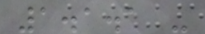1.1.1 -
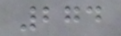274
